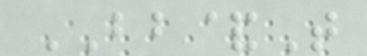BB&T
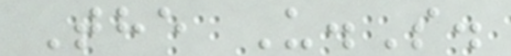The U.S.
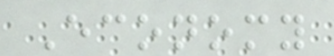Economy
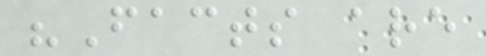"Facts are
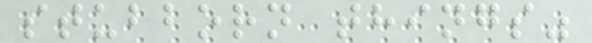stubborn things"
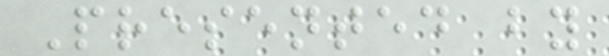Presented by
